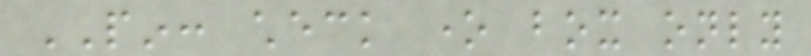PIN: check one box only
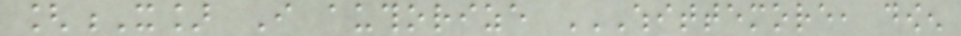[X] I authorize WHITTEMORE, DOWEN
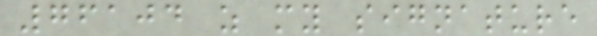76104 as my signature
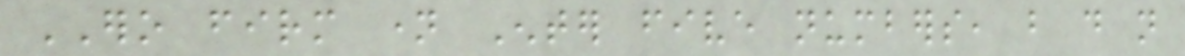ERO firm name Enter five numbers, but do not
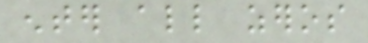enter all zeros
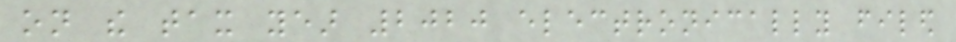on the tax year 2020 electronically filed
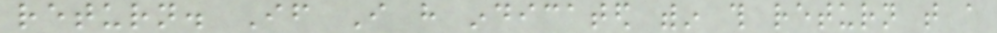return. If I have indicated within this return that a
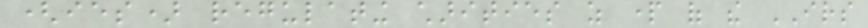(ies) regulating charities as part of the IRS
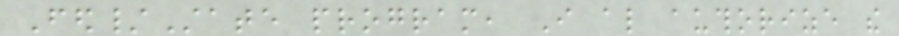Fed/State program, I also authorize the
